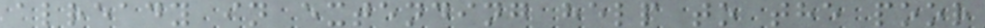already in extending help to the poor
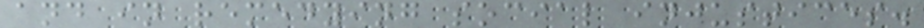and in remedying social injustices.
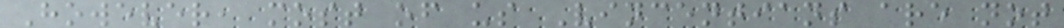However, most of us Vincentians are not
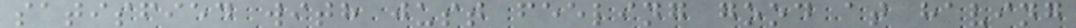satisfied with just feeling good at having
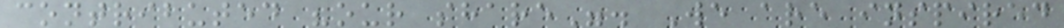contributed "our share". We are inspired
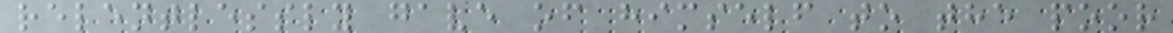relentlessly gave of himself to the poor
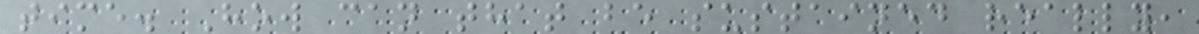time. How can that be sustained really,
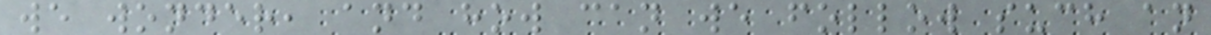we wonder, and how can we follow such an
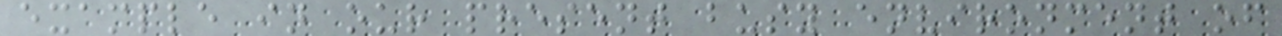example in our present busy environment of
